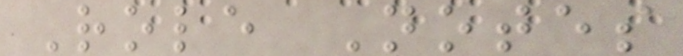Role Notes
